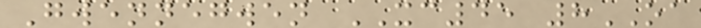Gwennegwen XC45 8OA
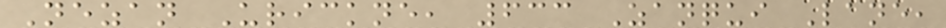Nezan Urickne, 633 Zanqui Lane,
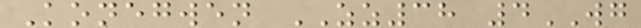Konegwen ZZ38 4WG
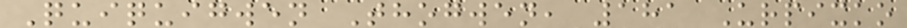Quiquigwen Thogwen, 181 Urpixko
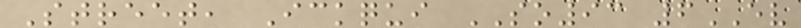Street, Ickqui SO93 6EV
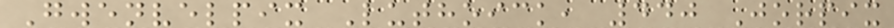Gwenvelpix Luthoick, 440 Jorpix
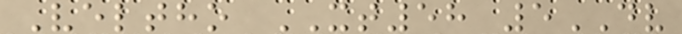Veltho XT58 5DV
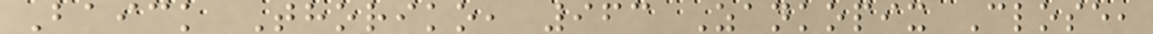Baick Thoriko, 963 Zankopix Close,
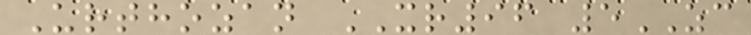Urthozan XR96 5ZC
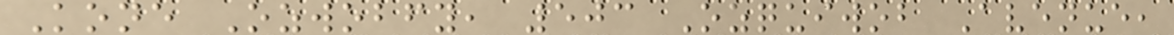Kone Ozwobfy, 503 Ozquiwob Avenue,
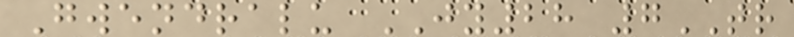Gwendralu JY28 7TR
